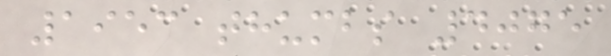1953 thumbs 4075
